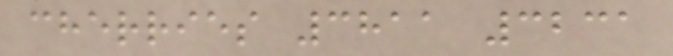cherries 3811 3231
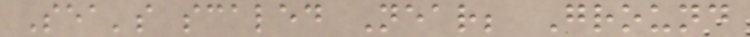Sea's scaled Near; Ground
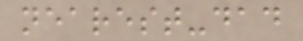nearest-dad
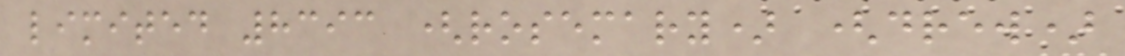limited 8393 (rosemary) (drew)
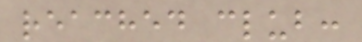reached club:
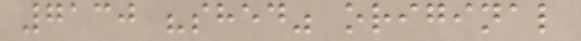7130 "shed" original
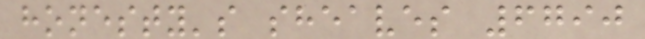honesty's sheaves 6790
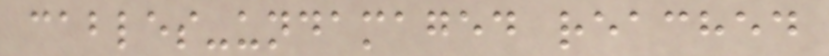cables-undamaged reached
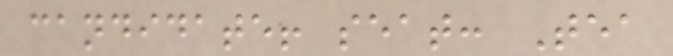candidate! seat: Tea
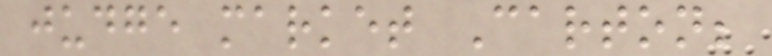judge market Carton;
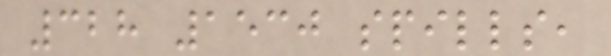328 1530 spills,
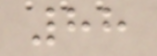88
